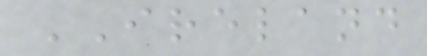IRELAND
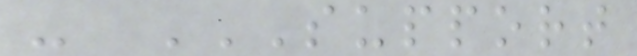- SUPPORT
